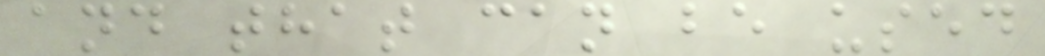and that can be used
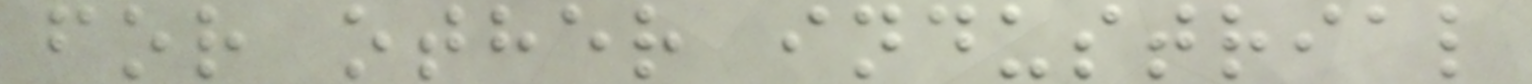for other industrial
